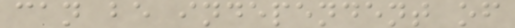can be independent of
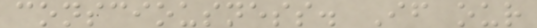consciousness. If our
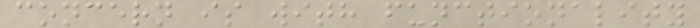concern is with functionality
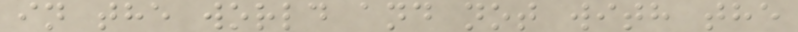in the world and not with the
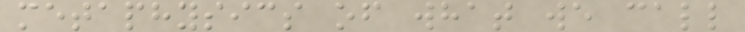metaphysics of what we call
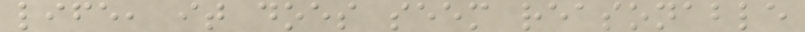life, it does seem reasonable
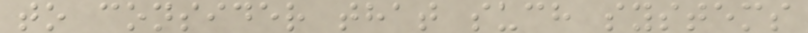to consider that such systems
